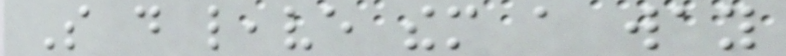So do leave them a way
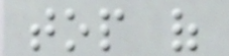top of
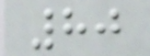80
